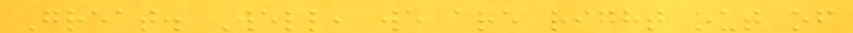Great. Well, we are right out of
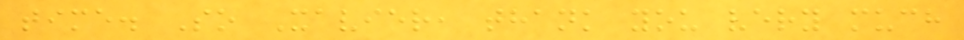time. So Xavier, thank you very much
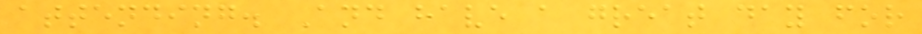attending. And have a great day for
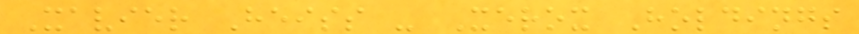Xavier Heiss - Xerox Holdings
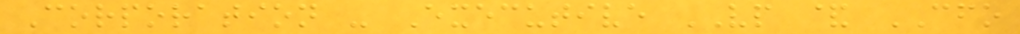Corporation - Executive VP & CFO
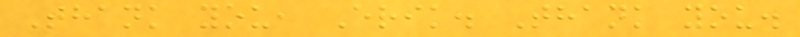Thank you, Erik. Thank you.
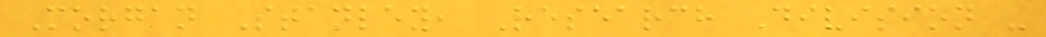Morgan Stanley, Research Division -
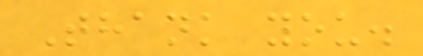Thank you.
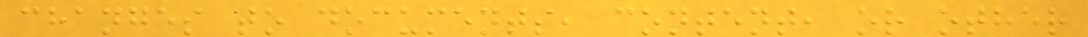changes to documents, content, or other
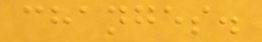changes.
